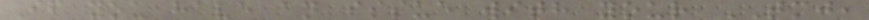If you have an issue with your TMJ,
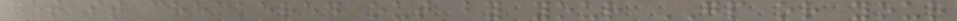get it checkered out by your GP or your
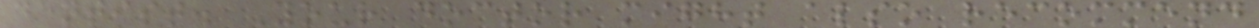dentist. Your doctor might also recommend
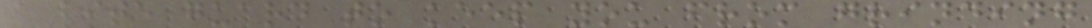a bite guard to keep you from grinding
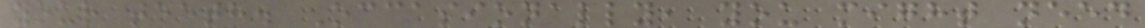your teeth. Occasionally, you might need
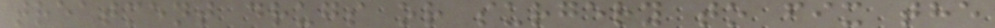treatment drugs or surgery to fix the
